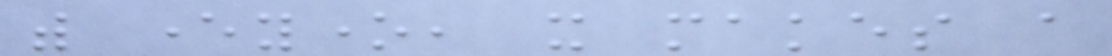with everyone, it makes a
